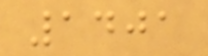1401
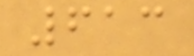613
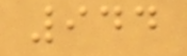944
